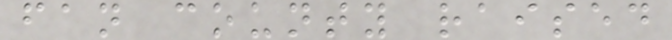fan county raised
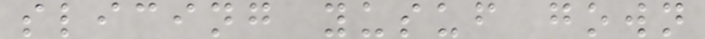slicing yusuf gown
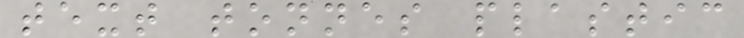text tonnes plastic
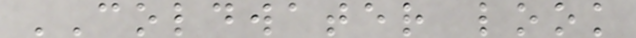COLDWATER look
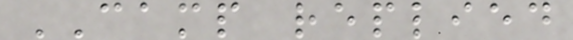CAMP replied
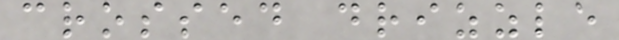crossed drizzle
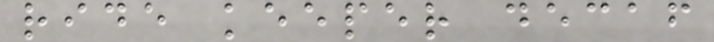ride keeper decaf
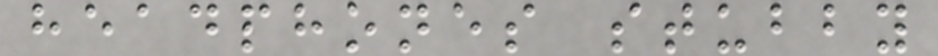headphones stubby
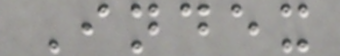Index
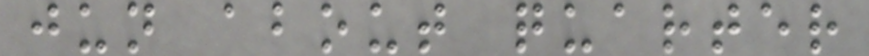jun about quarter
